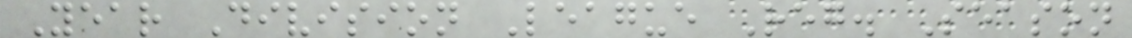Year Division League Reg. Season
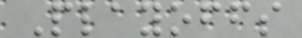Playoffs
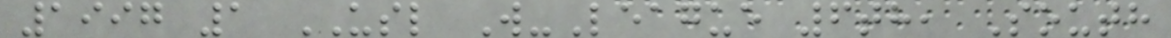1997 1 USL W-League 6th, South
